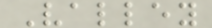Valley
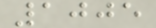1005
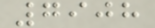7908
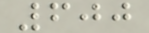600
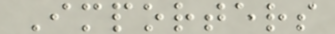Importers
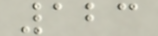123
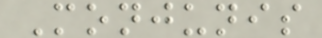Monjunis
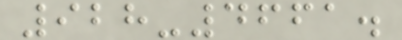928-4661.
